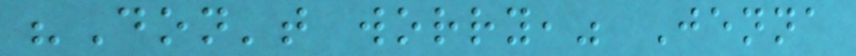"Don't worry," Jenna
